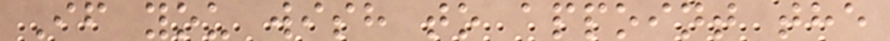If you wish to appoint the
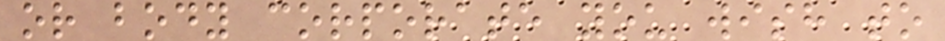or body corporate you wish to
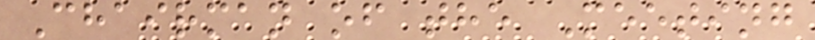Chairman of the Meeting
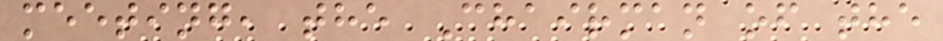meeting, the Chairman of the
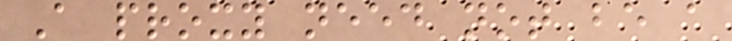A proxy need not be a
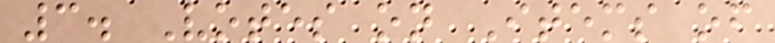3. Votes on Items of
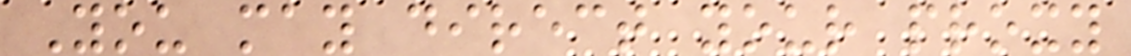You may direct your proxy
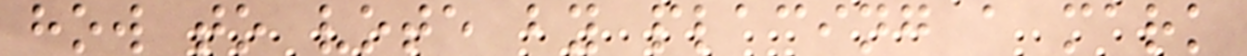how to vote by placing a mark
